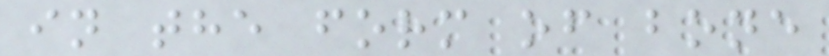in the form of bone
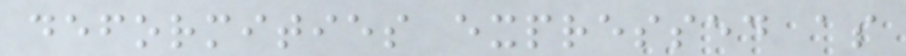deformities expressed as
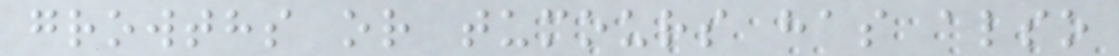growths or tumours has also
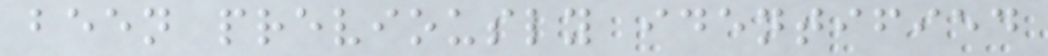been previously identified
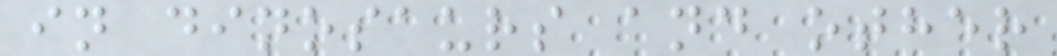in dinosaurs and other
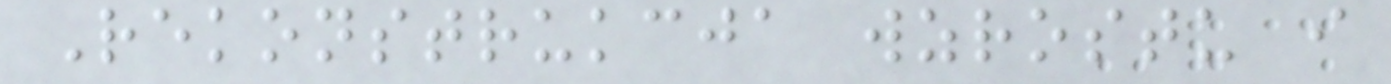Rekonstrukcja wzrostu i
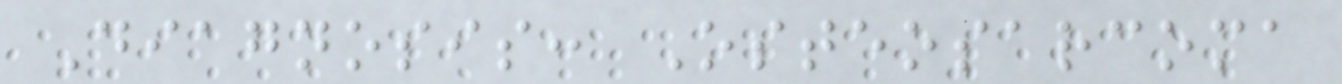Diagnosis: Osteosarcoma
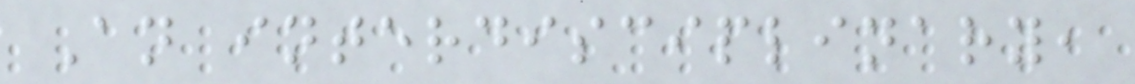An interdisciplinary,
